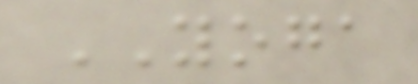YOGA
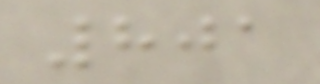801
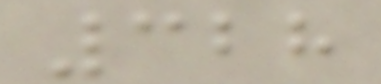328
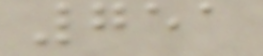751
